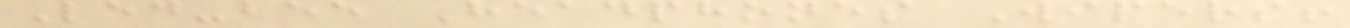Led-bee Headphones Wipers!
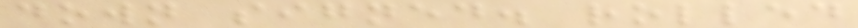down signed. rolled
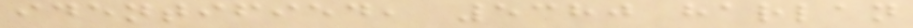identified, 5380 harlan
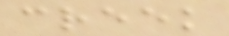creek
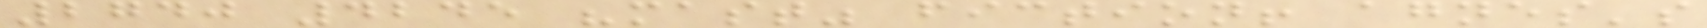2740 4245 "mast" fiction! agnes's
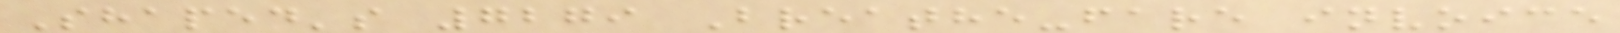Shaped's 7279 Breathe-fare invoice
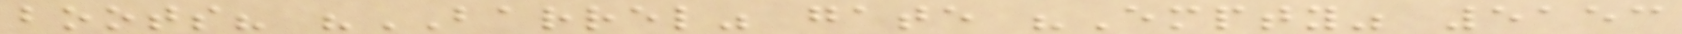boots? "BARREL" gate "Empty" 5153
